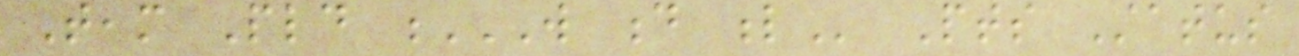Team Pld W D L Pts Status
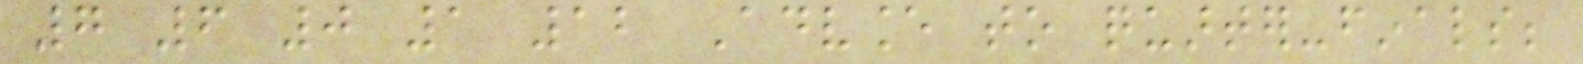7 6 0 1 12 Advance to quarter-finals;
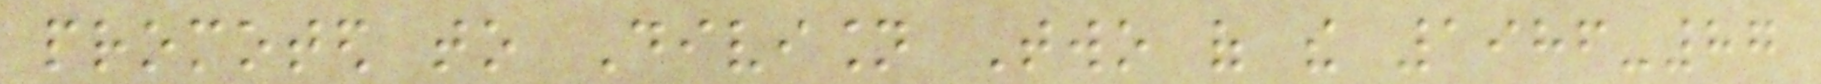promoted to Division Two of the 1986-87
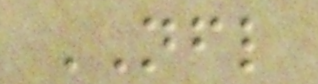NFL
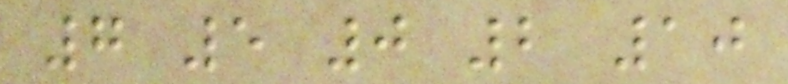7 5 0 2 10
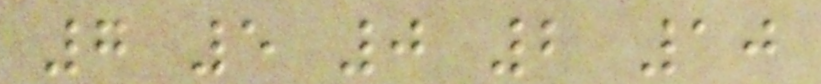7 5 0 2 10
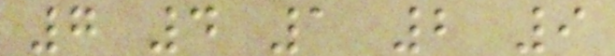7 4 1 2 9
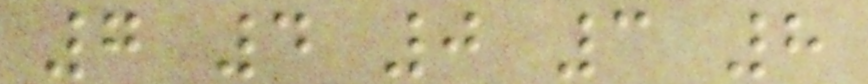7 4 0 3 8
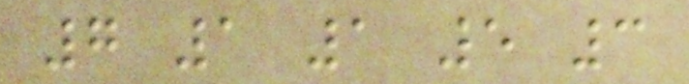7 1 1 5 3
